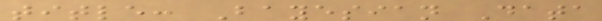title: Bayesian Data
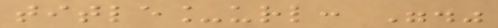title_url: "."
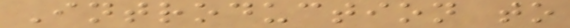Introduction to
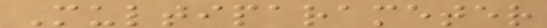Multiparameter
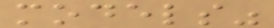models"
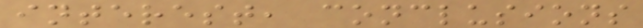interest, conclusions
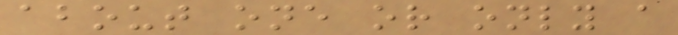about one or only a
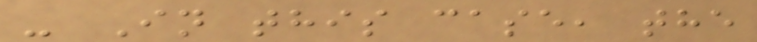- In this case, the
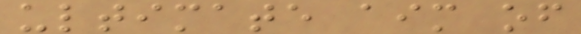ultimate aim of
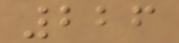226
